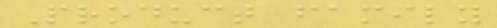Product family
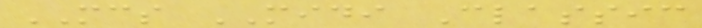MCS MIDI Classic
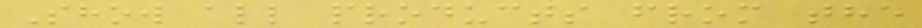Show all products from the
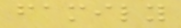family
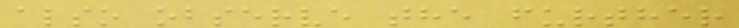also observe the further
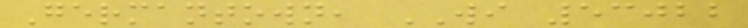Germantown, WI 53022
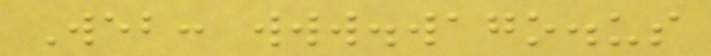Web: www.wago.us
